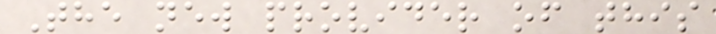The new provider of this
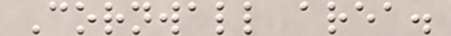Cornwall area.
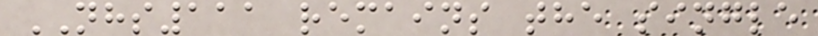NHS111 remains the single
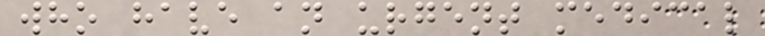who have an urgent medical
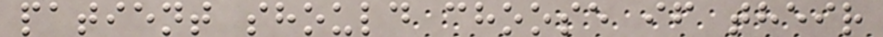patient should choose if their
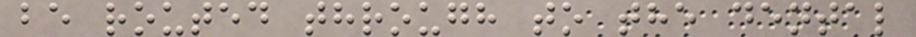be routed through to the dental
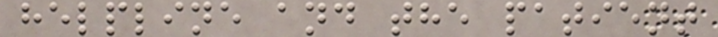helpline and the patient
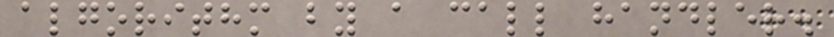algorithm by a call handler.
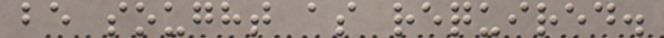be sought as required.
